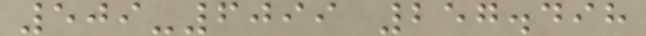509-6099 257.498
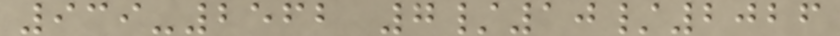939-2562 7/10/2026
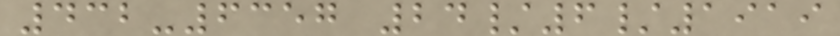432-6357 24/6/1919
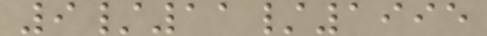9/11/1995
